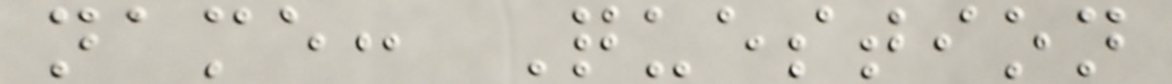name: Question
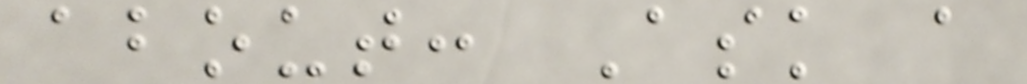about: Ask a
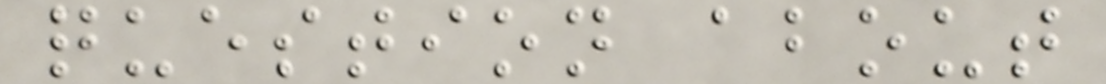question about
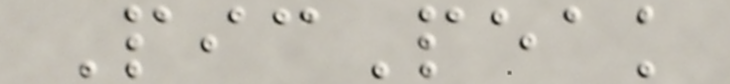PicPeak
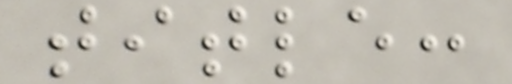title:
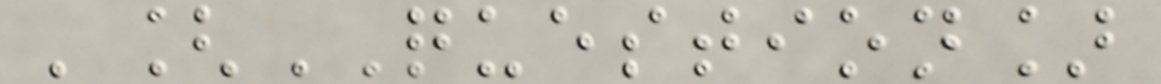'[QUESTION]
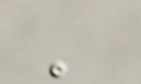'
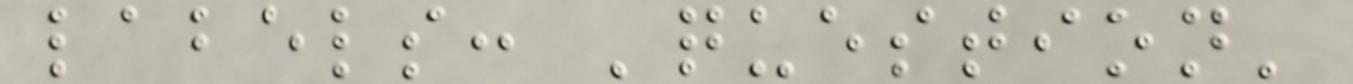labels: 'question'
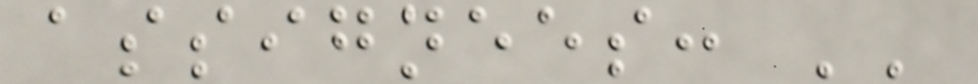assignees: ''
